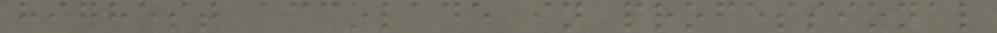highest accolade in professional
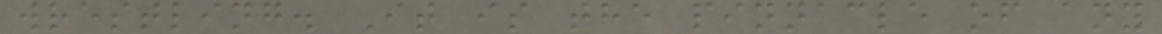wrestling. It is the pinnacle of any
